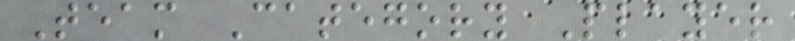Team Category Player
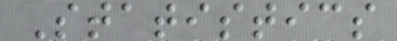Statistics
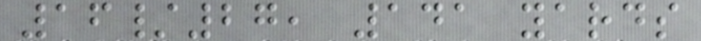16/27, 141 yards
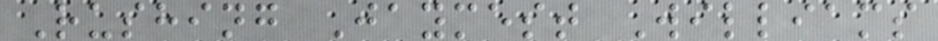Rushing Jaymest Williams
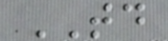TD
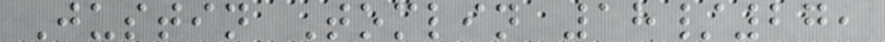Justin Tomlin 18/27,
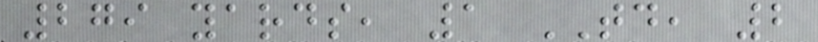279 yards, 1 TD, 2
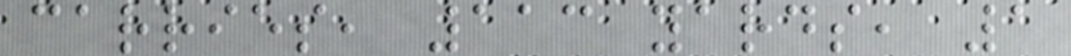carries, 113 yards, 1
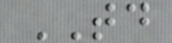TD
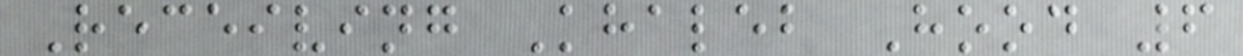Receiving Khaleb Hood 6
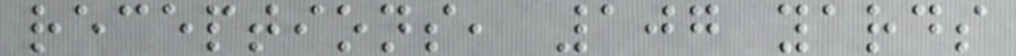receptions, 107 yards
